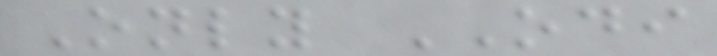Only ODI
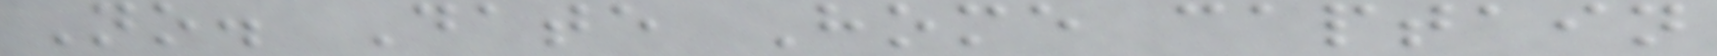No. Date Home captain
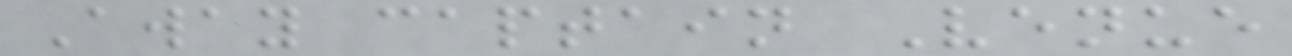Away captain Venue
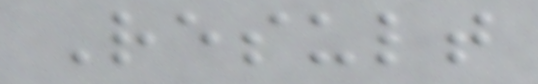Result
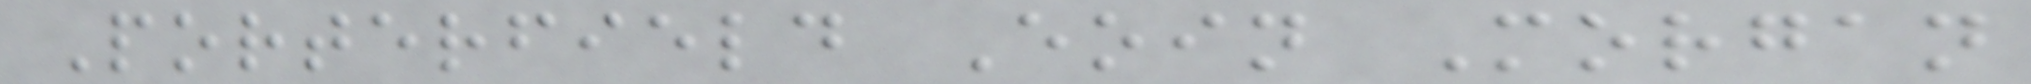Porterfield Eoin Morgan
